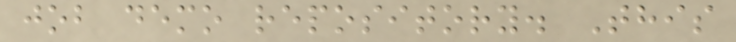job demo repository. This
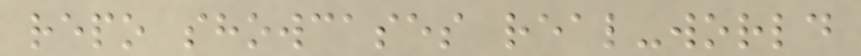repo showcases real-world
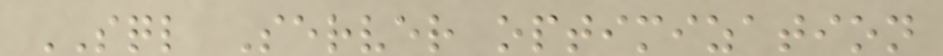SQL Server optimization
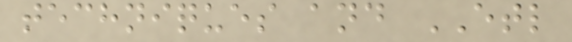techniques and ETL
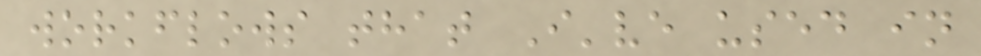workflows that I've used in
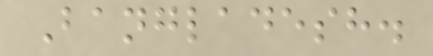Bangladesh.
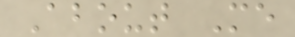About Me
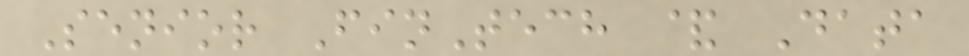Senior FinTech & Data
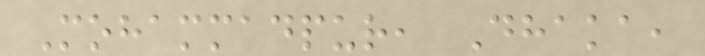Mohammadpur, Dhaka,
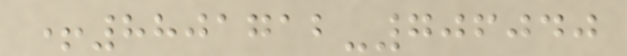+8801712-706040
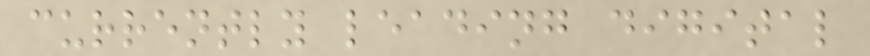currently leading digital
